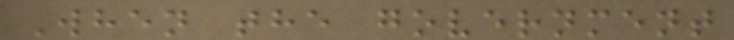When the government
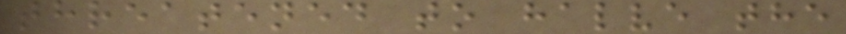threatened to halve the
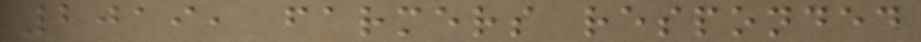2019, farmers responded
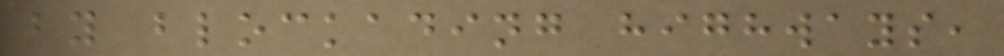by blockading highways,
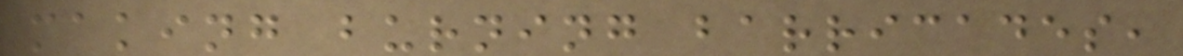making burning barricades,
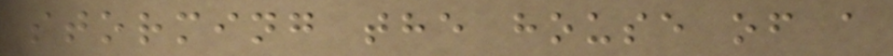storming the house of a
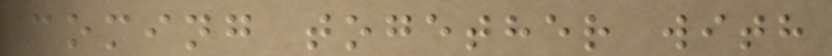coming together with
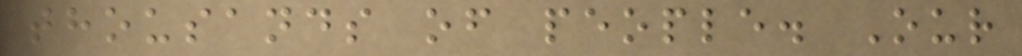thousands of people. Our
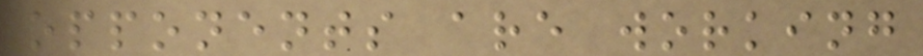opponents are working
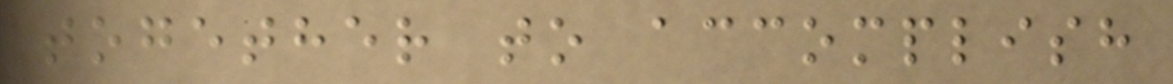together to accomplish
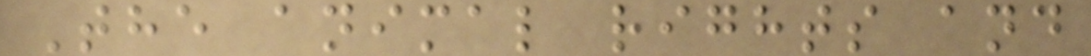The animal rights and
